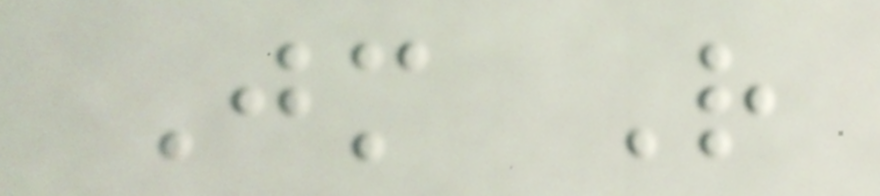Jm R
